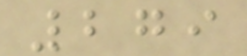279
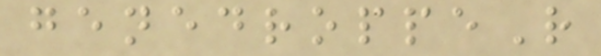genedroppeR
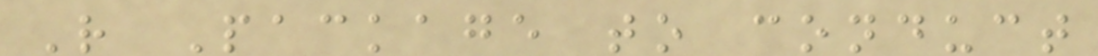R Package to conduct
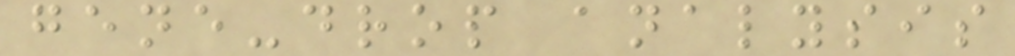gene-drop analysis
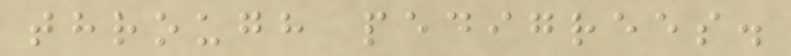through pedigrees.
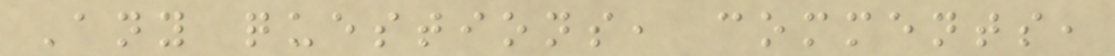Any questions, comments,
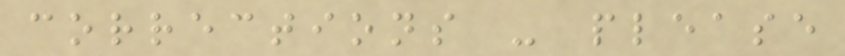corrections - please
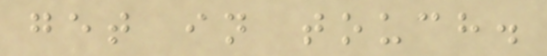get in touch.
